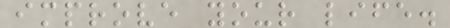improve your life.
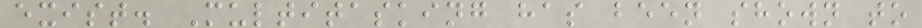exist. Multitasking has been shown to
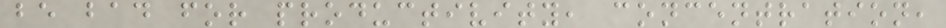be bad for productivity, concentration,
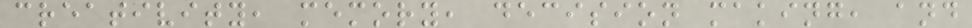creativity, memory, decision making, and
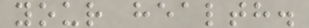your health.
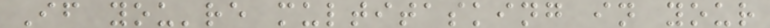If you're multitasking in your
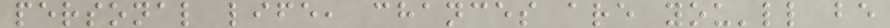personal life, chances are you'll be
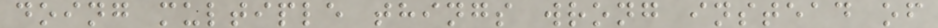doing multiple things wrong instead of
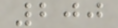200
